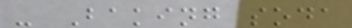- Baking soda
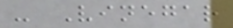- Vinegar
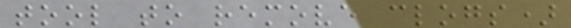tool to remove clogs)
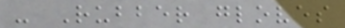- Rubber gloves
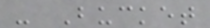- Bucket
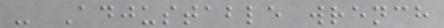- Adjustable wrench
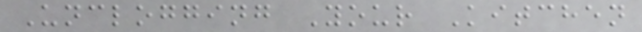Unclogging Your Kitchen
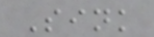Sink
